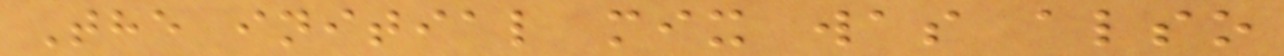The initial mix was also
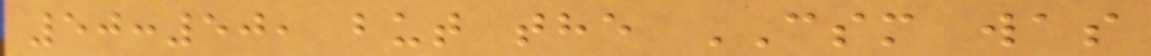50:50, but the CSM was
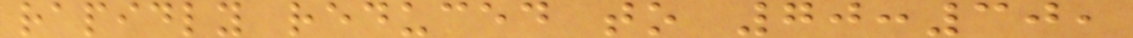rapidly reduced to 70:30,
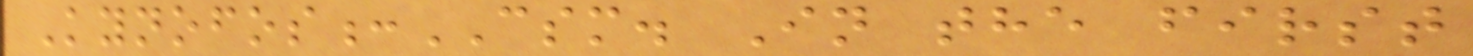Kynofos:CSM. In the first
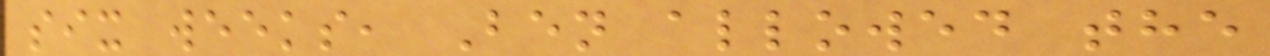six weeks, Ben allowed the
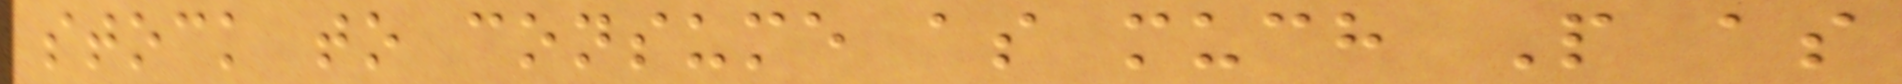stock to consume as much P as
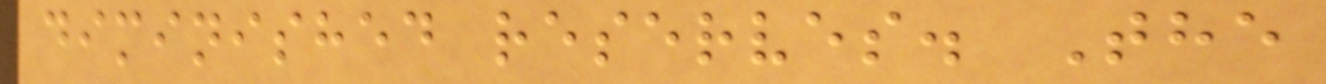diminished reserves. The
